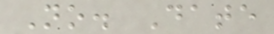No. Date
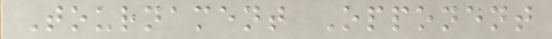Tournament Opponent
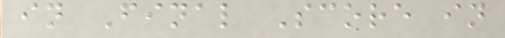in Final Score in
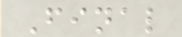Final
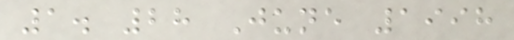1. 28 June 1998
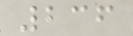236
